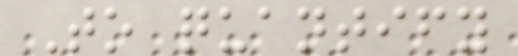To quantify
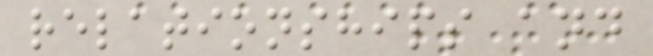relationships and
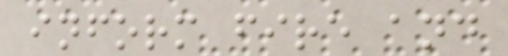inform fire and
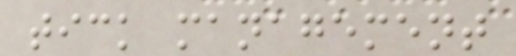tick management
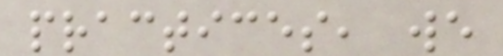practices, we
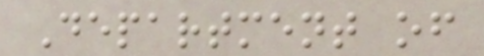Department of
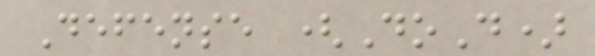Defense (DoD)
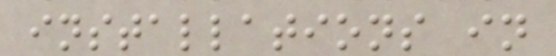installations in
